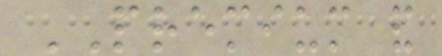PREMIUM and
